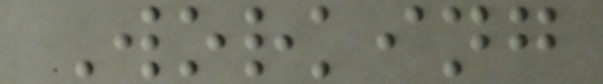Working
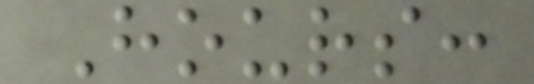Hours:
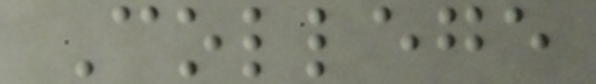College
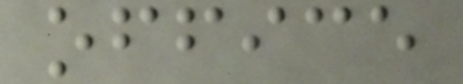office
